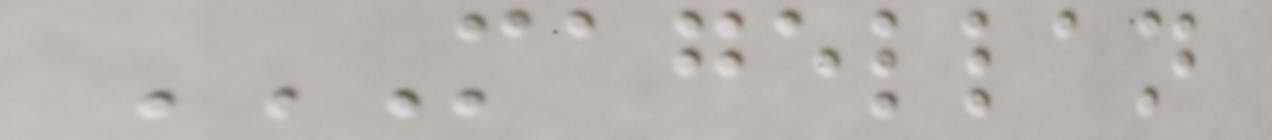MAGELLAN
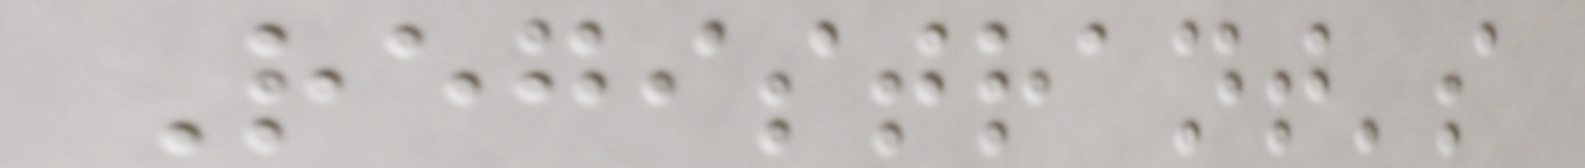Registrant's
